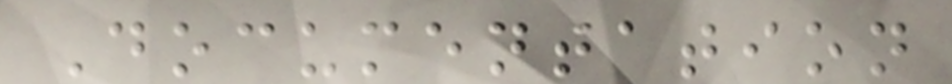Documentation
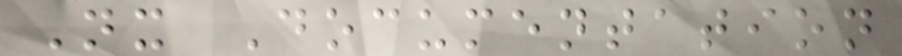Nx Documentation
